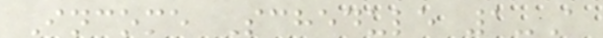Income Schedule 1-A
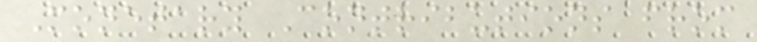Monetary Contributions from
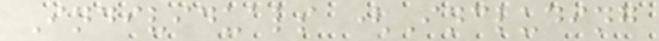Individuals (Including
